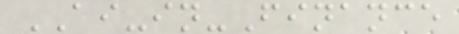AI-in-Finance
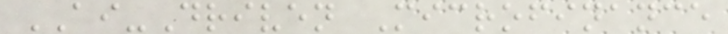AI-Driven Microfinance
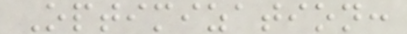Optimization:
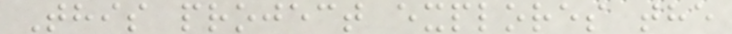This project explores the
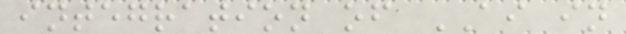integration of AI in
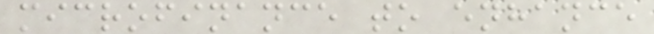microfinance to enhance
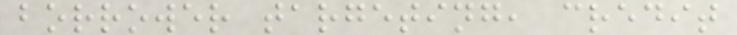borrower targeting, credit
